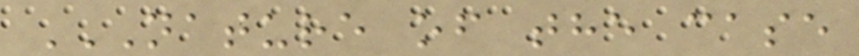NATURE OF THE CASE
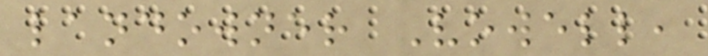landowner Vowell,
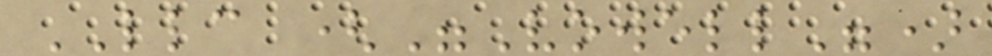LLC ("Vowell")
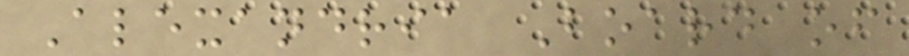Alexandria Board of
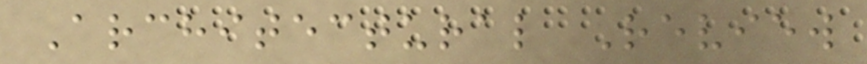Architectural Review
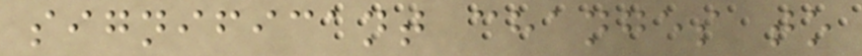significant changes to
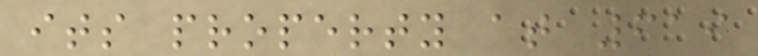its property at 619
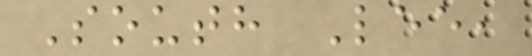South Lee,
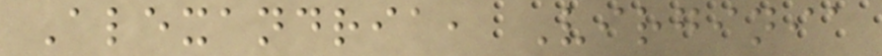Alexandria, Virginia
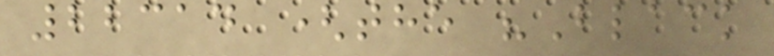22314 (the "Black
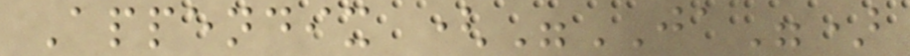Appendix ("JA")
